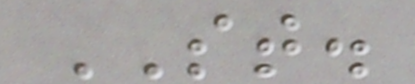ST.
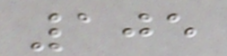105
